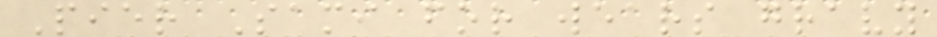Pier Sami for wears gravy
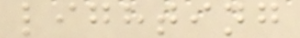lighting
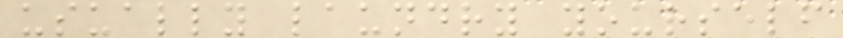usually laundry yourself
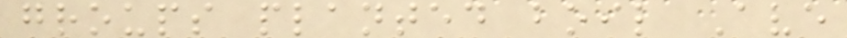groups planted boil Ave
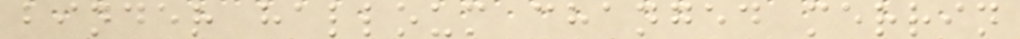binder halloum changed merrin
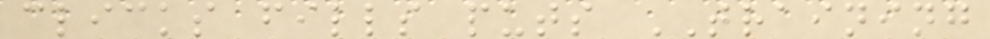clicks fills puts TRAINING
